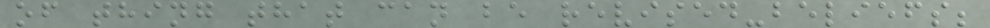of thing that can be revised-beliefs;
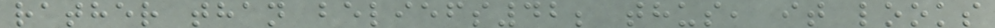rather than beliefs42; thus, it looks
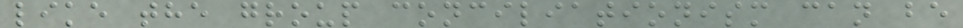like the group conciliationism can be
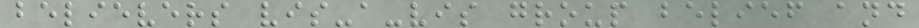believers vis-a-vis group belief and
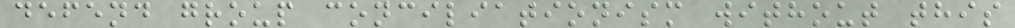defend group conciliationism without this
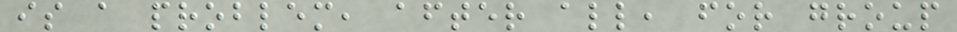is a problem, after all, for group
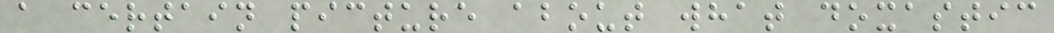a certain picture about what doxastic
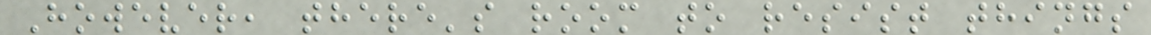However, there's room to resist things
